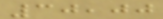30,00
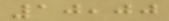10,00
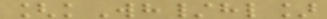[kWh/hl]
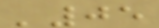'05
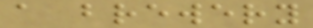a brewery
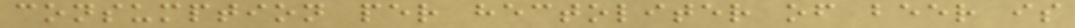consumption per hectoliter of beer is
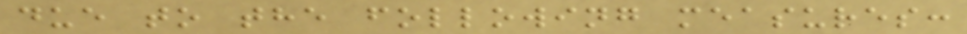due to the following measures:
